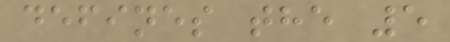defines the 5
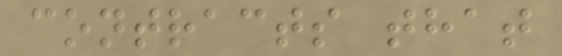contracts that
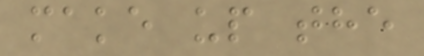make up the
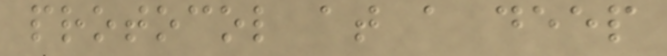protocol at a deep
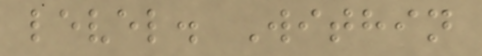level. Within
